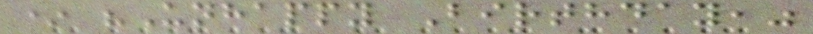* "Unhappy Birthday,"
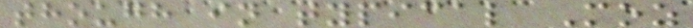though in typical Moz
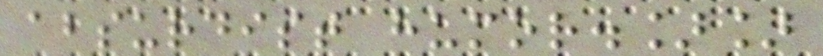absurdist humor.]]
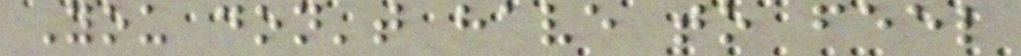You don't have to feel
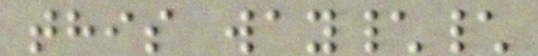this way\\
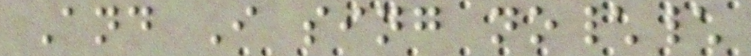And I sing no\\
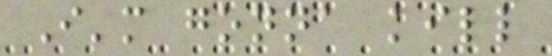I'm gonna kill
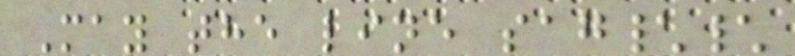May the line sag\\
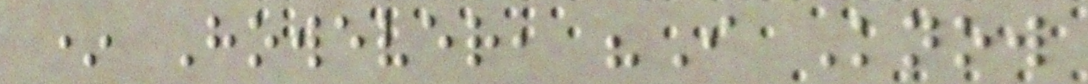* However, "I Know
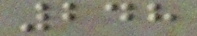248
